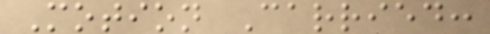Motion Carried:
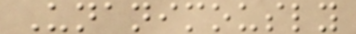Unanimously
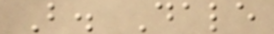B. Dale
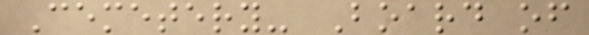Cemetery- Board of
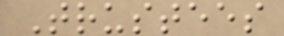Trustees
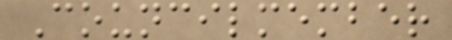Councilmember
